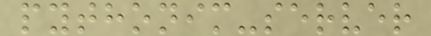pythonim-server
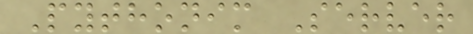Pythonim Server
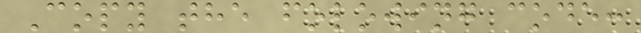Copy the folowing code:
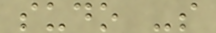sudo -s
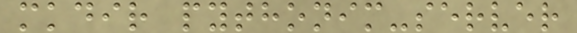mkdir pythonim-server
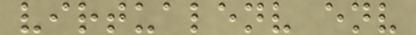virtualenv env
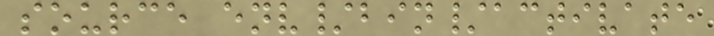source env/bin/activate
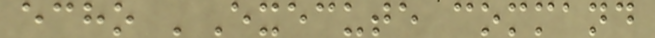echo 'Execute command
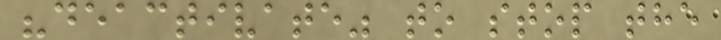"deactivate" to stop the
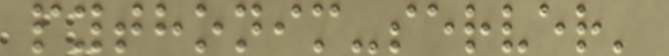pythonim-server'
